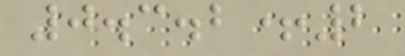0.3.2+2
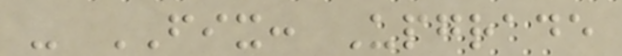- FIX: Upgrade
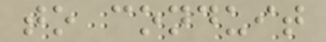to conduit
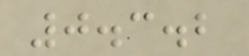0.3.2
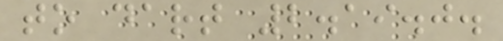to dart 2.19.0.
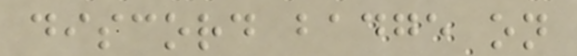discord badge on
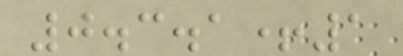0.3.1+1
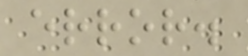error.
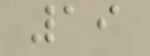19
